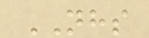NHS
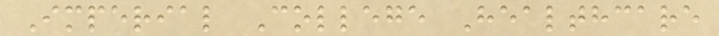Imperial College Healthcare
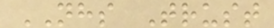NHS Trust
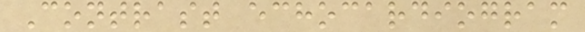Contrast echocardiogram
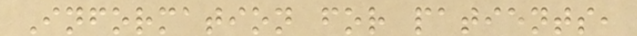Information for patients,
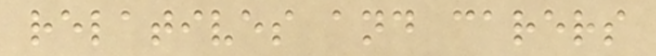relatives and carers
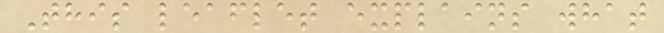This leaflet explains what
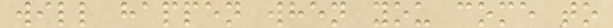will happen when you come to
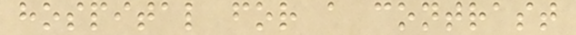hospital for a contrast
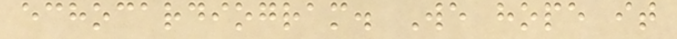echocardiogram. We hope it
